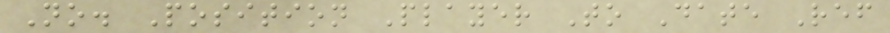No. Position Player To Date Ref
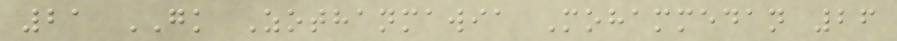21 GK Zothanmawia Mohammedan 26
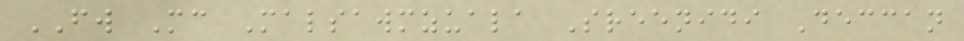FW Mc Malsawmzuala Sreenidi Deccan
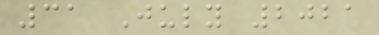31 July 2021
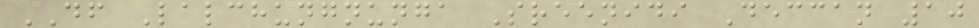DF Lalchungnunga Sreenidi Deccan 10
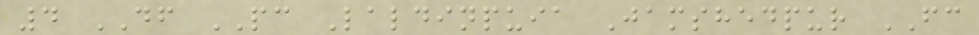4 DF PC Laldinpuia Jamshedpur FC
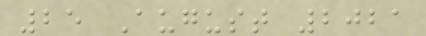25 August 2021
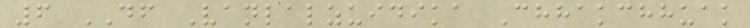6 DF Vanlalzuidika Chhakchhuak
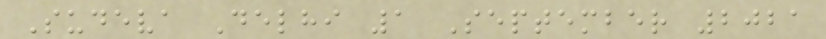Sudeva Delhi 1 September 2021
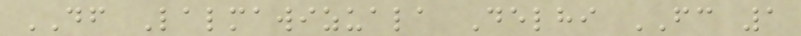DF Lalmawizuala Delhi FC 1
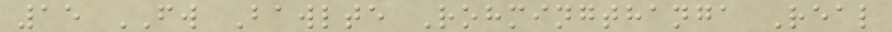15 FW Bawlte Rohmingthanga Real
